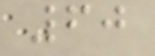60
